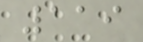119
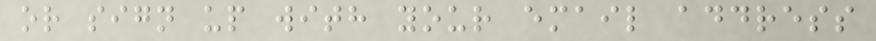or sign up with your email address
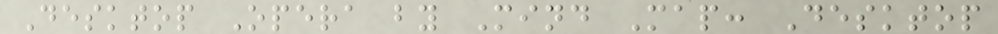Desktop Opera by Mind Map: Desktop
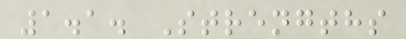1.1. Strengths
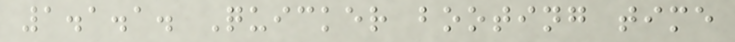1.1.1. Quicker booting time
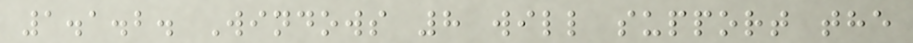1.1.2. Windows 8 will support the
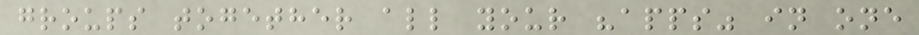groups together all your "apps" in one
